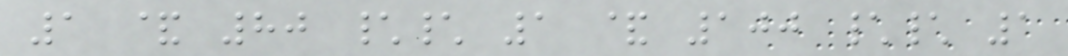1 & 80 \\ 1 & 100 \\ 1
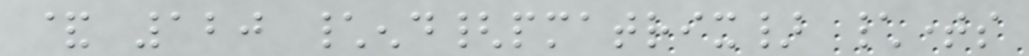& 120 \end{pmatrix} \times
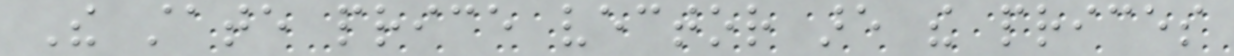The state price vector are the prices
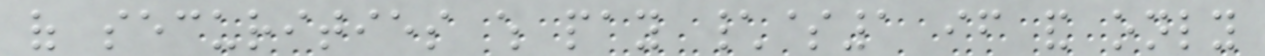of securities which pay \$1 if and only
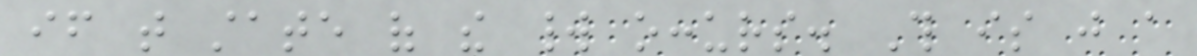if that state of the world occurs. This is just a
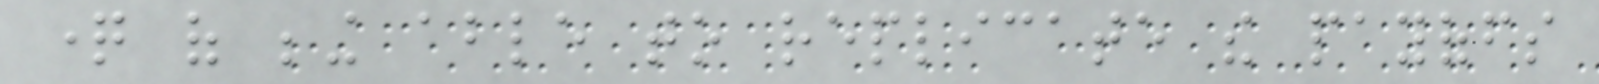question of being able to replicate the payoffs
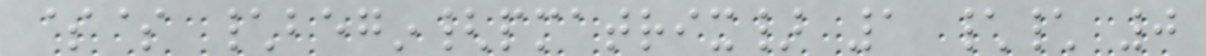$$ \begin{pmatrix} 1 \\ 0
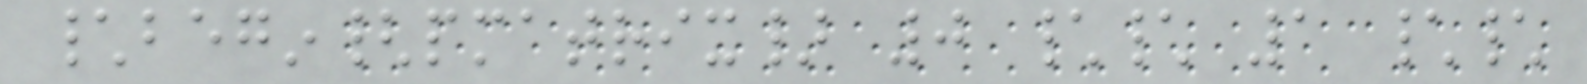\begin{pmatrix} 0 \\ 1 \\
